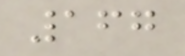167
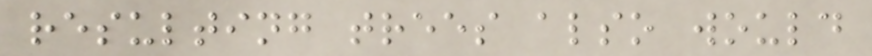resulting trees also would
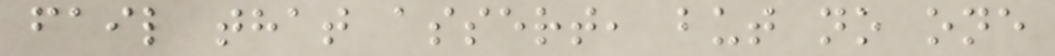fail that assert, but no one
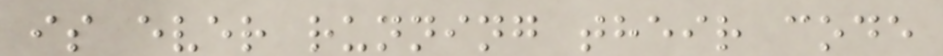is ever running their code
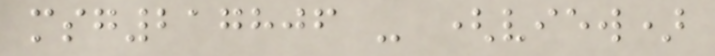msg217806 - (view)
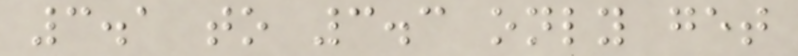3.1 to 3.3 only get
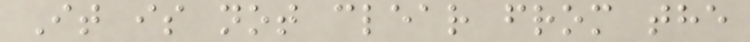It is not clear from the
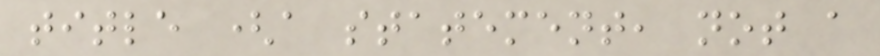title (a statement, not a
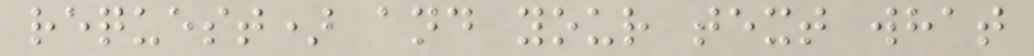request) and your text what
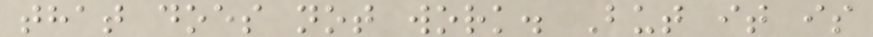that does not work. But it is
